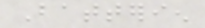Batterien
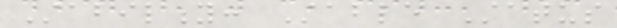Stability: Stable Status
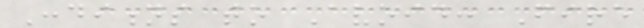Conditions to Avoid: Fire
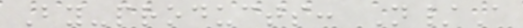By-products: N/A
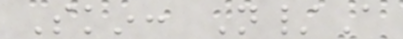Skin: N/A
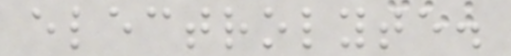electrolyte.
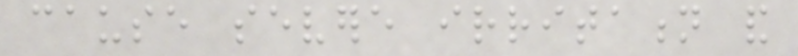cause severe irritation and
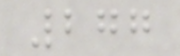277
